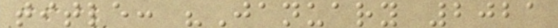title: "January 2021
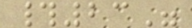#23"
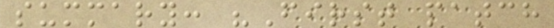summary: "First patch
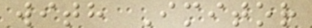with Imitor
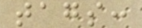tags:
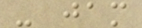- jam
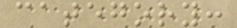category:
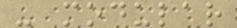- modular
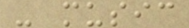- music
